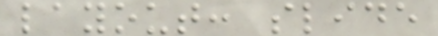layout: slide
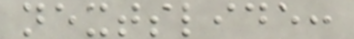nextslide:
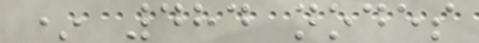* 484 nodes
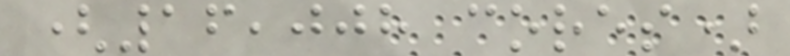(16,008 cores)
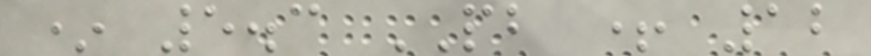* 5.3 PB + 12
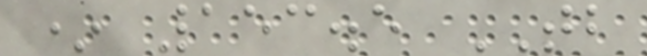* 153.5 TB
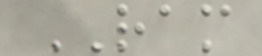RAM
